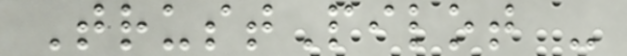TrustPilot -
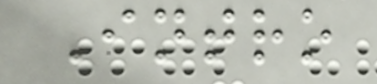Intro
